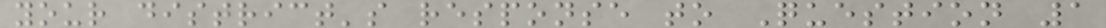your district's response to Question 1
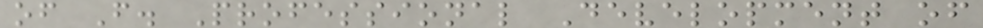of F. Professional Development of
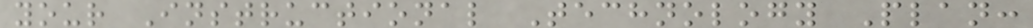your Instructional Technology Plan:
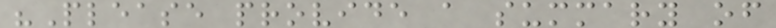"Please provide a summary of
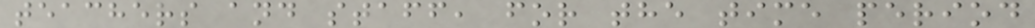teachers and staff, for the time period
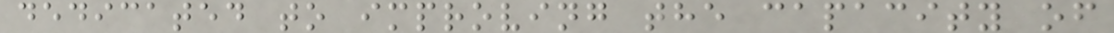dedicated to improving the capacity of
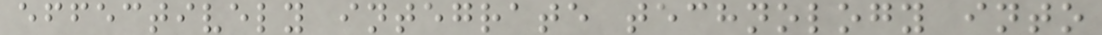effectively integrate technology into
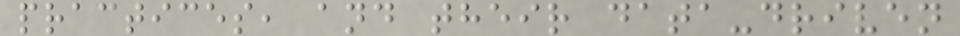practices, and their data-driven
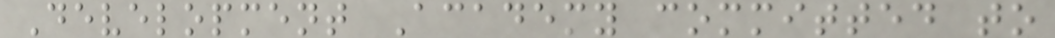Development Academy committed to
